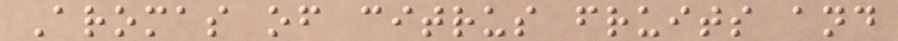Aromas of citrus fruits and
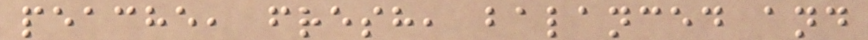peache, fresh, balanced and
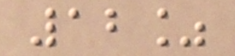12%
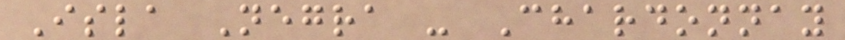Isla Negra - Chardonnay
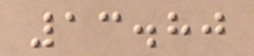13.80
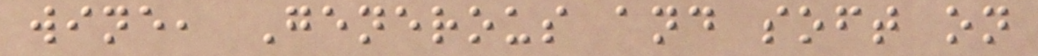wine, Generous and soft on
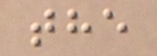the
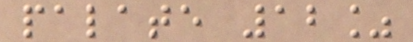palate 12%
